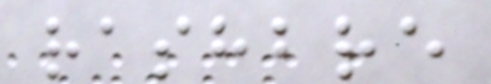rashbre
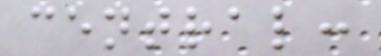central:
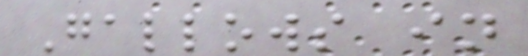Gallows in
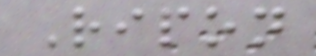Ripon
